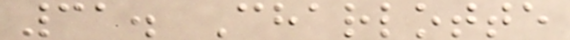31. Charlotte
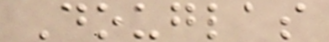Douglas
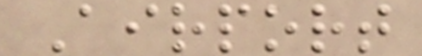Airport
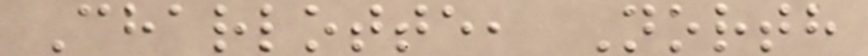Charlotte, North
